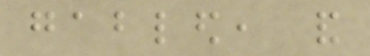gabled, and
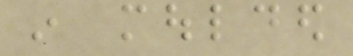in moulded
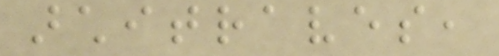architraves,
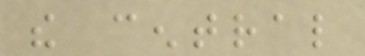the central
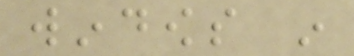windows in
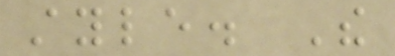style. The
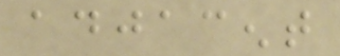adjacent
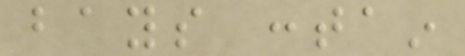bays contain
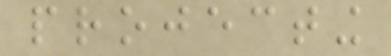projecting
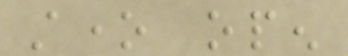stone open
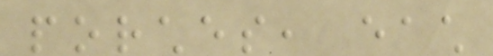porches, each
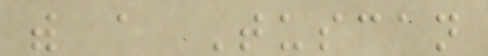with a Tuscan
